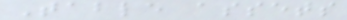Table assets
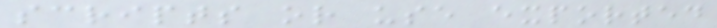scripts or use exported
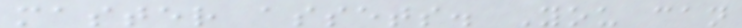master assets. You can
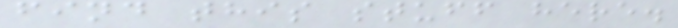find this stuff here.
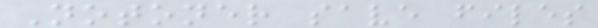Notoner save files
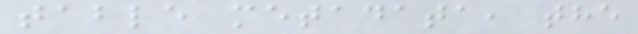table metadata, the
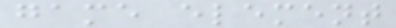game element
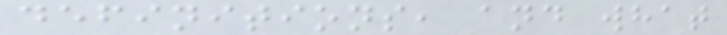definitions, and what
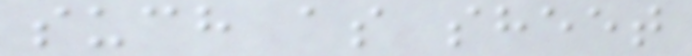such as sheet
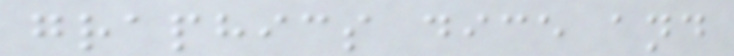graphics dice and
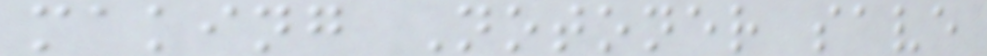making Notoner save
